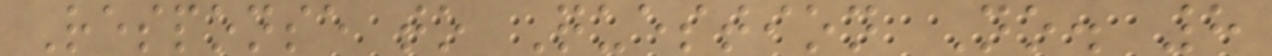Response to Question No. 8
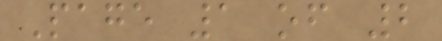Page 1 of 2
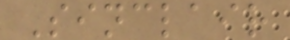Sinclair
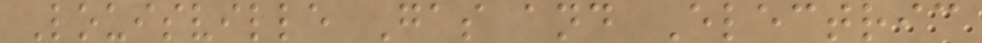Louisville Gas and Electric
